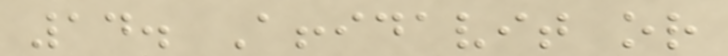14. Affidavit or
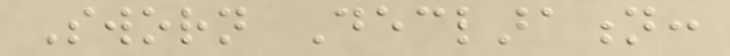Sworn Declaration:
